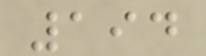194
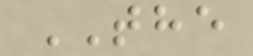THE
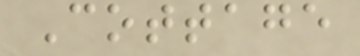Cottage
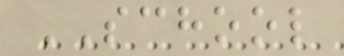SCHOOL
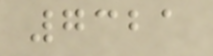7321
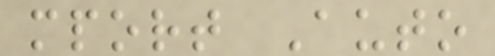mport Auto
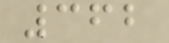362
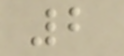2
